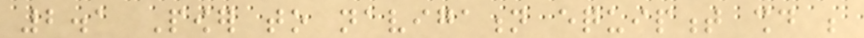2.1 Power to navigation equipment should be
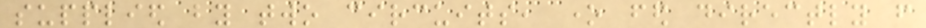supplied by two circuits, one fed directly from
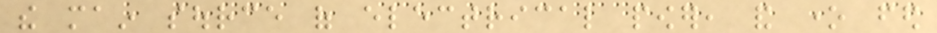the main source of electrical power, and one fed
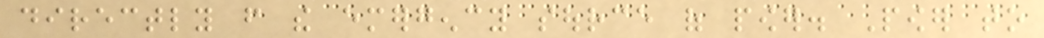directly from the emergency source of power. Power to
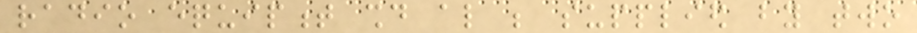radio equipment should also be supplied by two
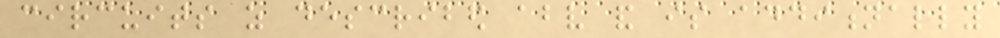circuits as described above and is additionally
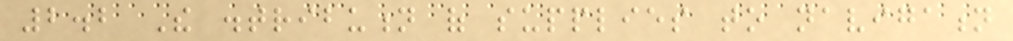2.2 The distribution of supplies to navigation
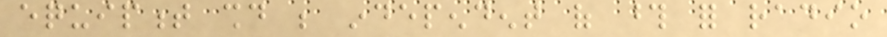equipment should be independent of those for radio
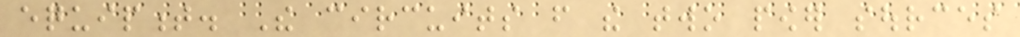equipment. The circuits from the two power sources
